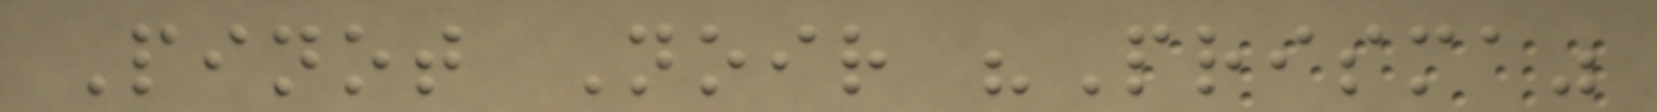Pinot Noir "Prisma"
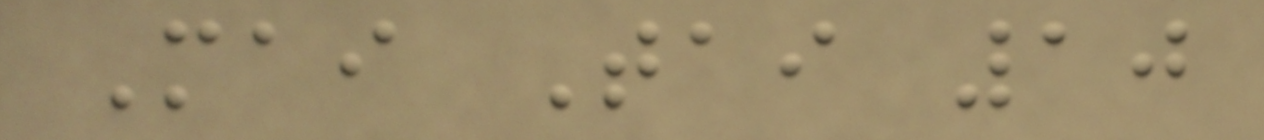Mai Tai 10
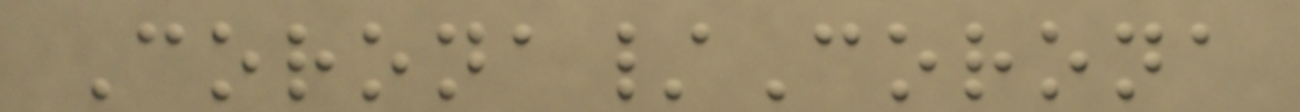Corona/Corona
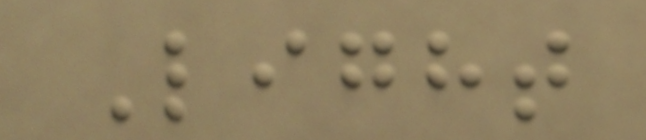Light
